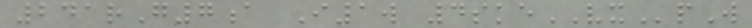241rG7a I1w 4skeVXpW
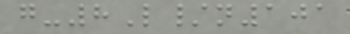g-8L/n101
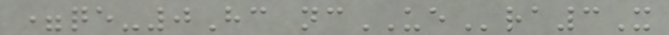=qe-0Hc ncUEra3X
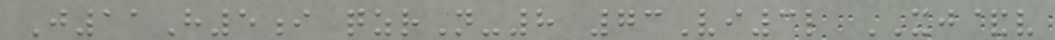J11H5i qzrN-8 73Vi3l XJ&v
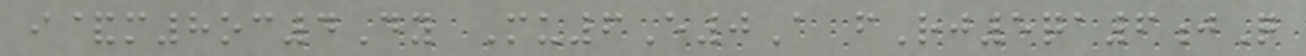i&m8oc4Dy Mu6E0A fRj5qa6jQ
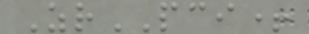ZrPCI+
